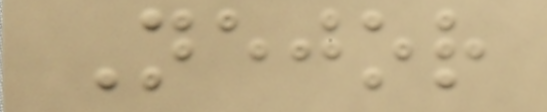Nejor
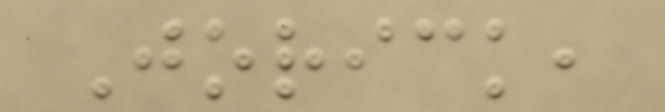Jorick,
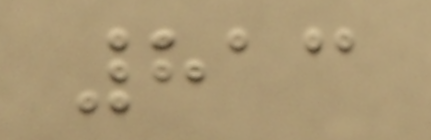813
